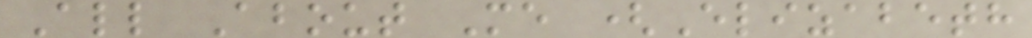All About Me (Elizabeth
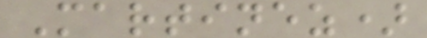Martinez)
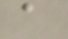a
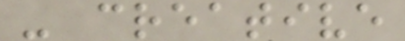- creative
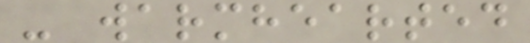- warmhearted
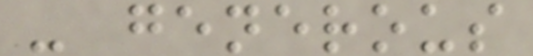- generous
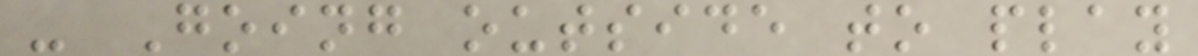- Going outside to play
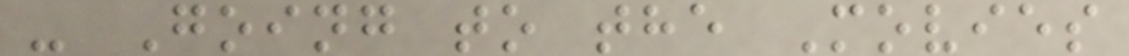- Going to the Movies
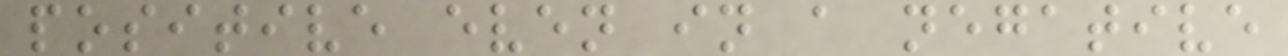positive even in a negative
